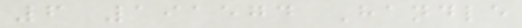6 191574 Handle
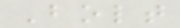Bolt
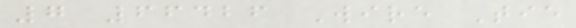7 66426 Wire Tie
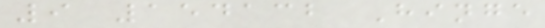9 154132 Hinge
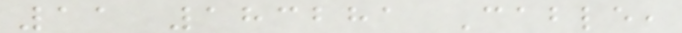11 183281 Cable,
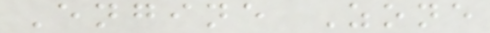Engine Zone
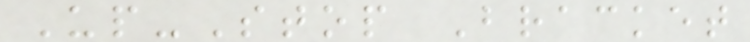Up-Stop Bracket
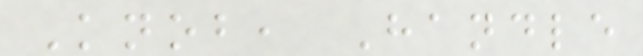Knob, Handle
